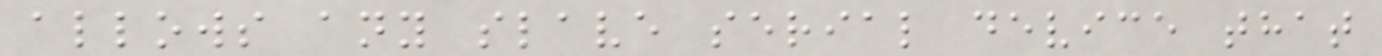allows any slave serial device that
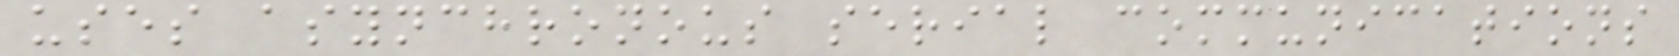uses asynchronous serial communications
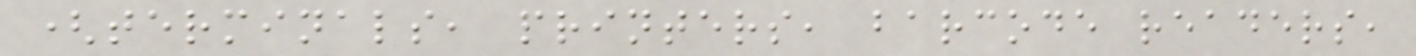(terminals, printers, barcode readers,
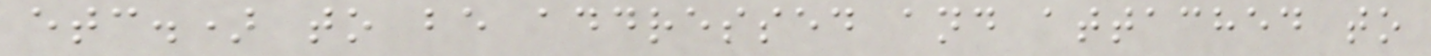etc.) to be addressed and attached to
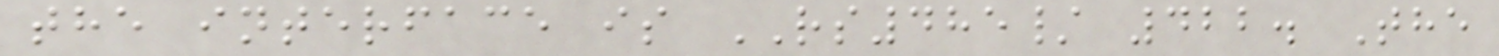the interface is RS485/ 422. The
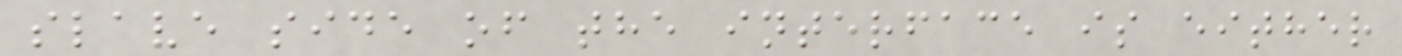slave side of the interface is either
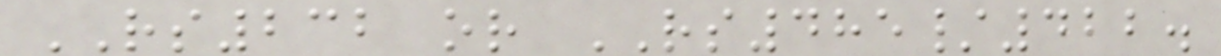RS232 or RS485/422.
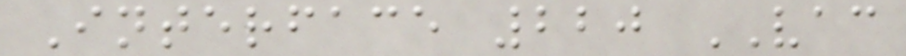Interface 220 VAC
